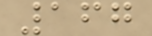167
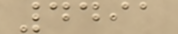4491
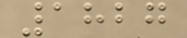1827
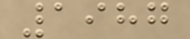1987
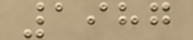1987
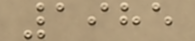1985
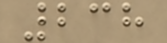238
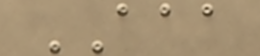AAA
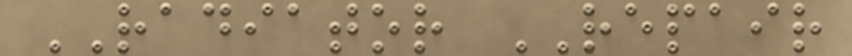RADIATOR REPAIR
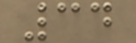34
